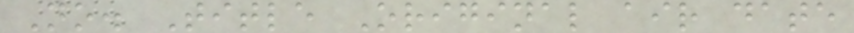No. Title Original air date
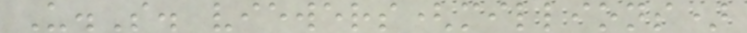U.S. viewers(millions)
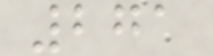271
